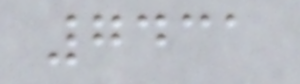7431
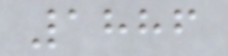1886
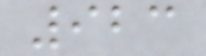923
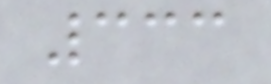333
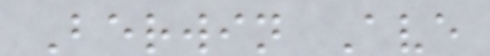Berwin Ave
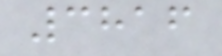3816
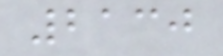2130
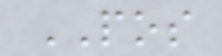POS
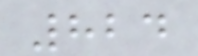824
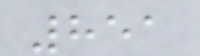851
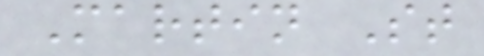Martin St
